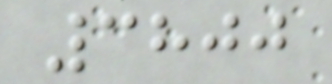3800
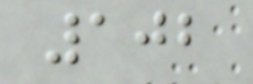102
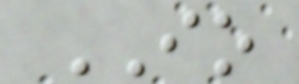IO
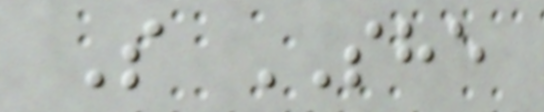S SHE
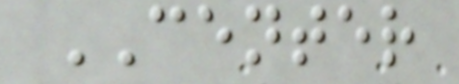CENTER
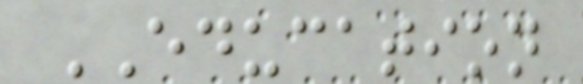EDUCATION
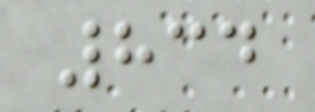834
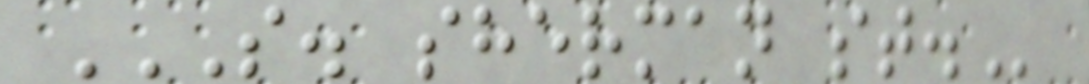S. SHERMAN ST.
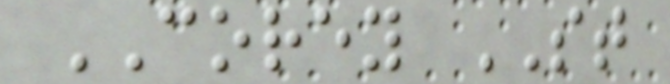COREY ST
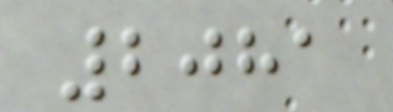2081
